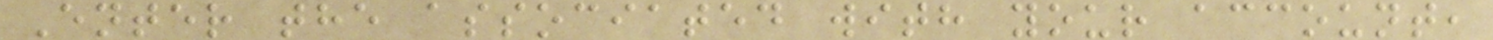Enter the associated with your account,
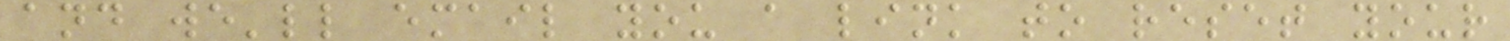and we'll email you a link to reset your
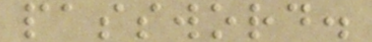password.
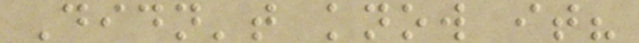Didn't know it?
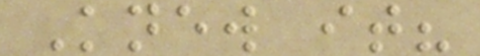Knew it?
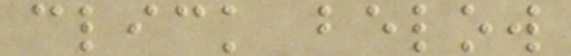click below
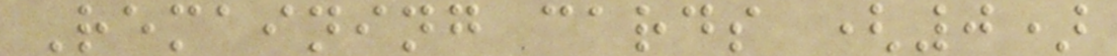Remaining cards (0)
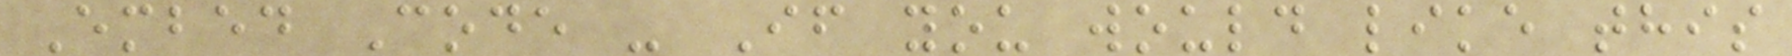Embed Code - If you would like this
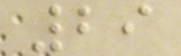29
